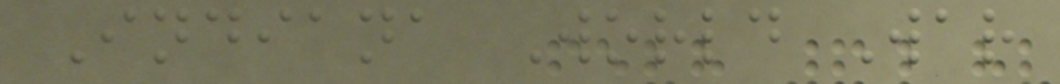Indiana World War
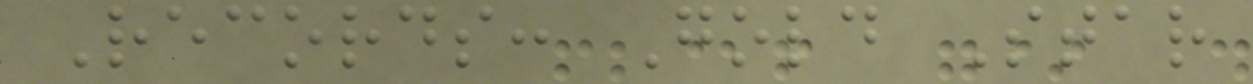Records: Gold Star
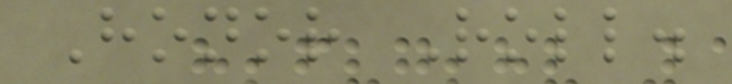Honor Roll.
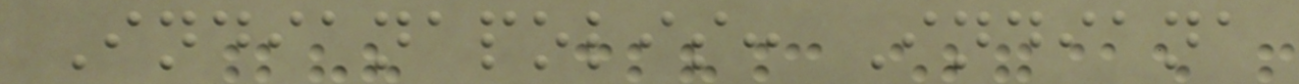Indianapolis: Indiana
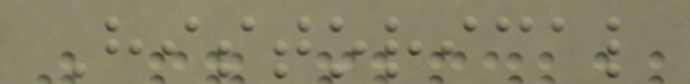Historical
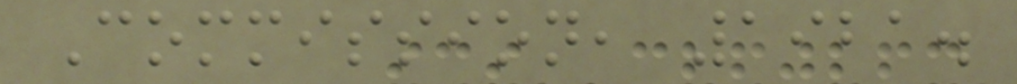Commission, 1921.
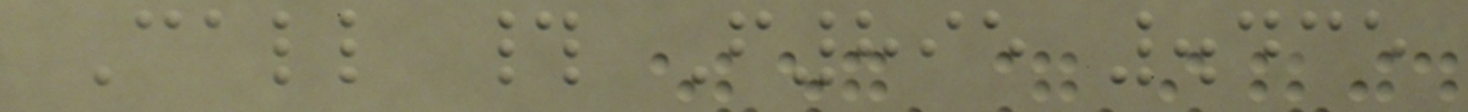Call # F895 .435
